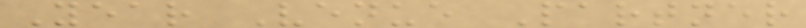Year Venue Partner
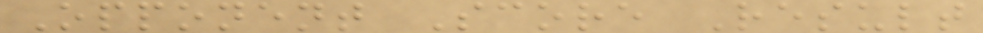Opponent Score Result
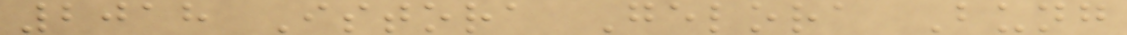2018 Istora Gelora Bung
